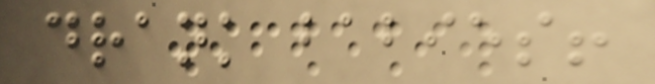drank babies!
